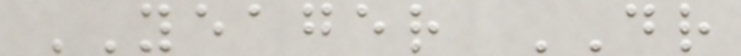YEAGER DR
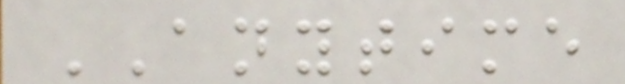ANYTIME
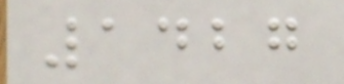1427
